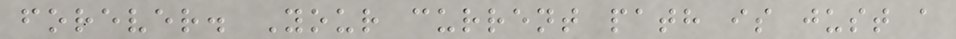forever. Your current path is just a
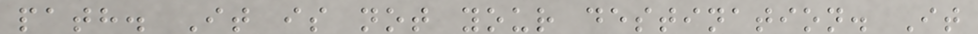path. It is not your destination. It
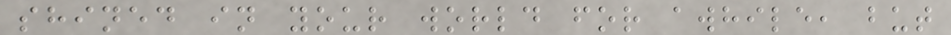shined in your world for awhile, but
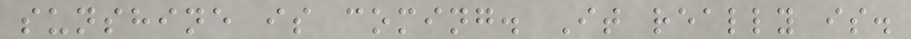sunshine is coming. It really is.
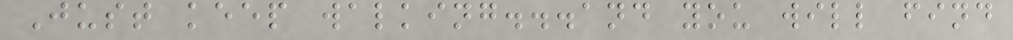Just keep walking...and you will find
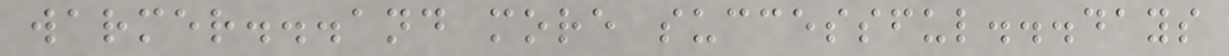warmer...and more successful...days
